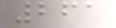261
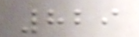829
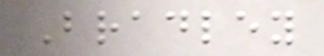Bradley
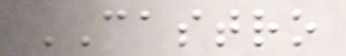CASTRO
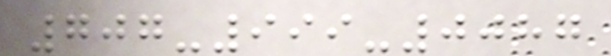707-999-0087
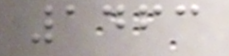1463
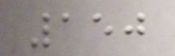150
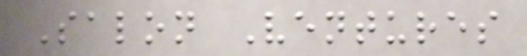Salon Ventures
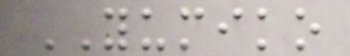YUMIKO
